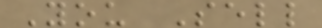You Sell
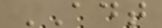ADT
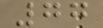77
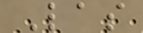Las
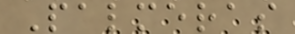Palmeras
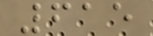615
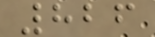826
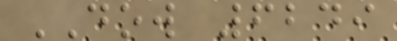DOW 6249
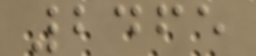2465
